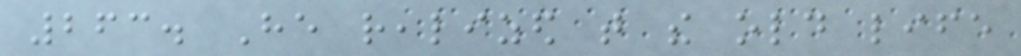263. He realized that the old life
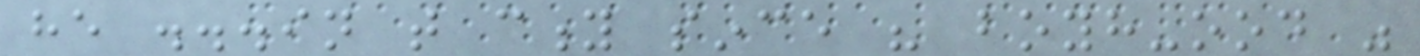he ...in that city since his boyh-ood was
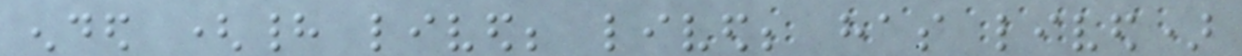ended (had lived; lived; has lived)
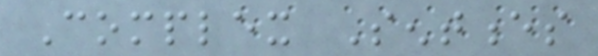Complex Sentences
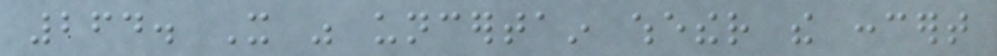264. It was uncertain whether the concert
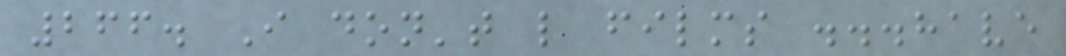266. I don't like films ...have
